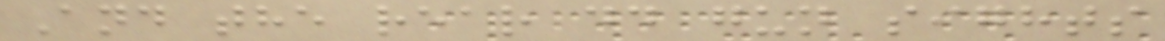And the rear dd gun sights
